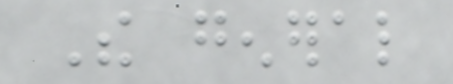The general
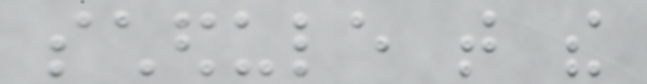schedule that the
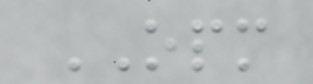OPM
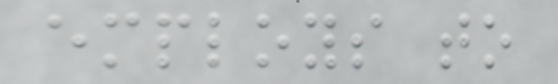employs to
